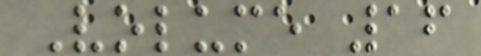Volume 16
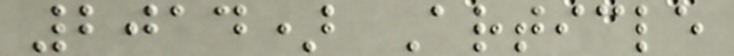2014) Article
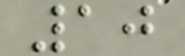10
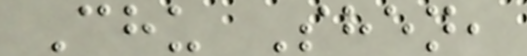Chu Shen,
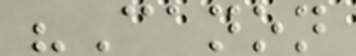"Canon
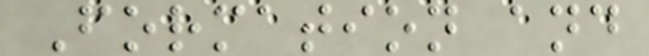Formation and
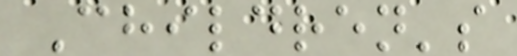Children's
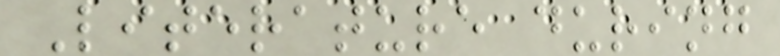Literature during
